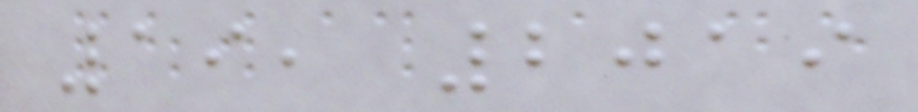19, 2019
